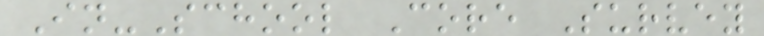In-School Core Survey
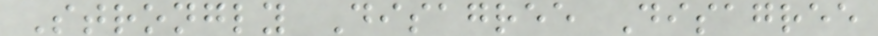Strongly Disagree Disagree
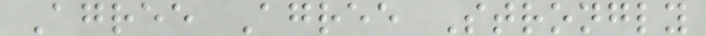Agree Agree Strongly
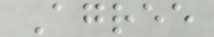Agree
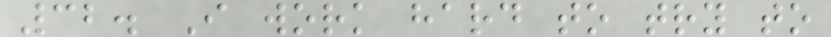32. I work hard to try to
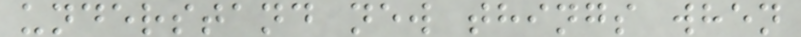understand new things when
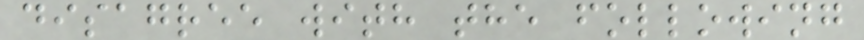disagree with the following
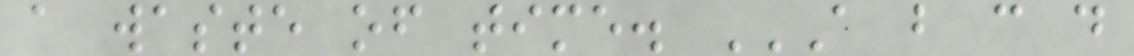a waste of time. A B C D
